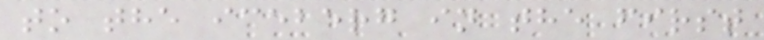to the iceberg in the first
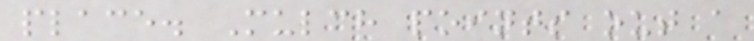place. Mulch points out a
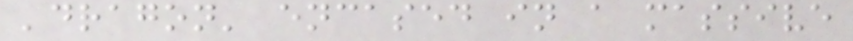'dragon' encased in a massive
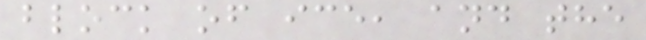block of ice, and the
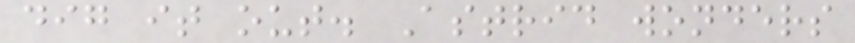dig it out. Astrid wonders
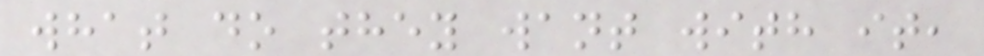what do they want with it,
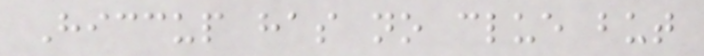Hiccup has no clue but
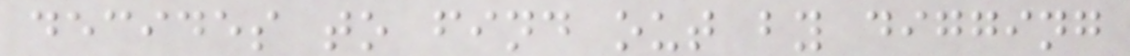decides to find out by digging
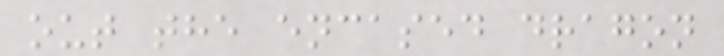out the encased dragon
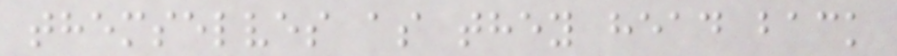themselves as they head back
